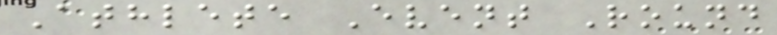Athlete Event Round
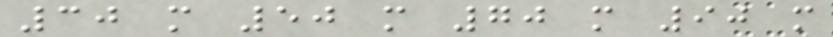30 m 50 m 70 m 90 m
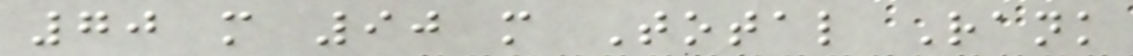70 m 90 m Total Rank
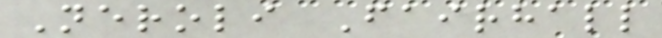Neroli Fairhall
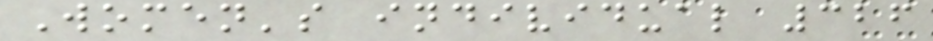Women's individual 326
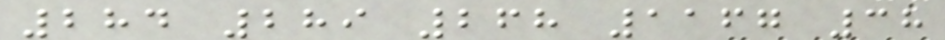284 289 268 1167 38
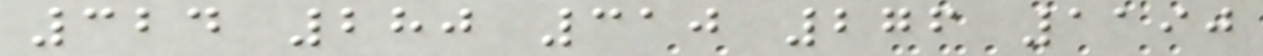324 280 310 276 1190
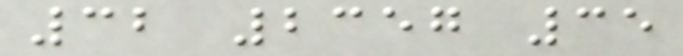32 2357 35
